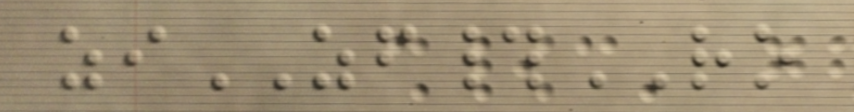ziZF#RO
